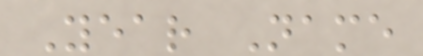Year Name
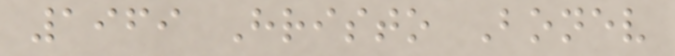1969 Hristo Bonev
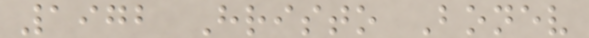1972 Hristo Bonev
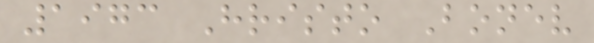1973 Hristo Bonev
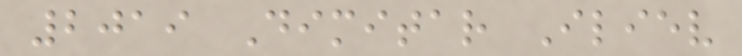2019 Dimitar Iliev
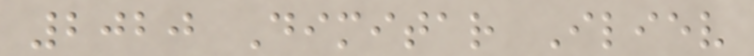2020 Dimitar Iliev
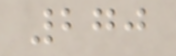270
